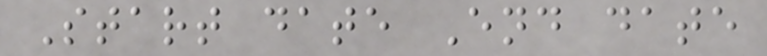Start date End date
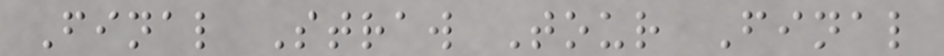Final Straw Tour Final
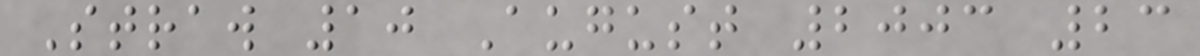Straw 10 August 2003 23
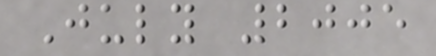July 2005
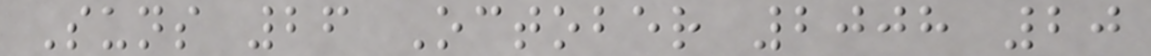Suns 26 October 2008 20
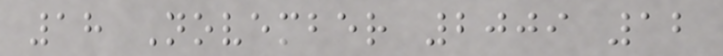18 November 2009 12
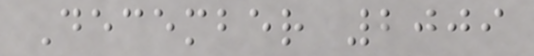December 2009
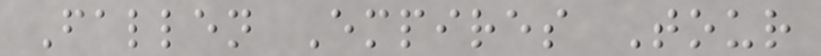Fallen Empires Tour
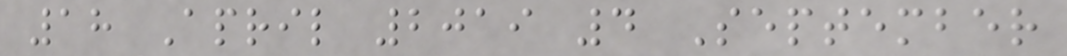18 April 2019 4 September
